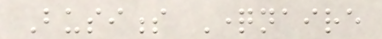Business Questionnaire
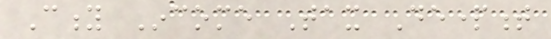City Income Tax Department
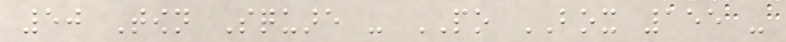50 Town Square - PO BOX 155 -
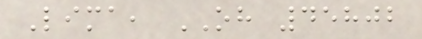Lima, OH 45802
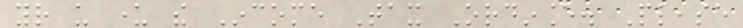your us under the Income Tax Ordinance. Please
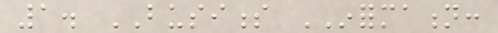1. BUSINESS INFORMATION:
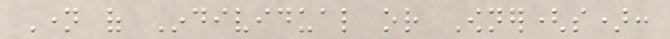Name of Individual or Owner(s):
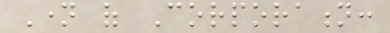Name of Corporation:
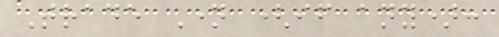Trade Name (if any):
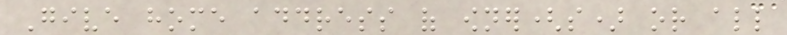Give home address of owner(s) or all
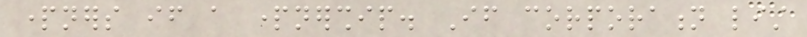partners if a partnership. If corporation list
